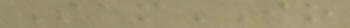SamIO
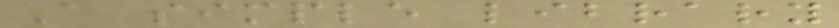A simple library
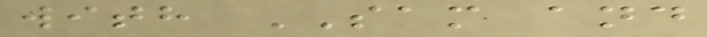with SAM and
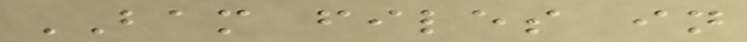BAM files in
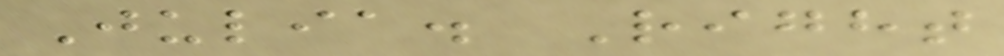Julia. Right
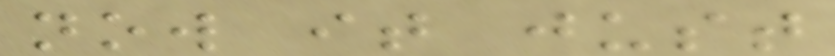now it just
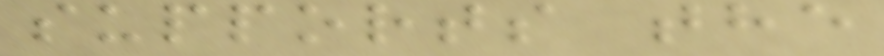supports the
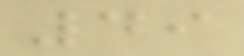49
